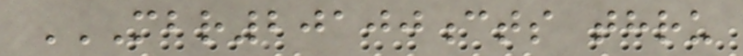MBR20100CTS THRU
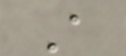A
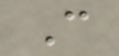C
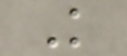K
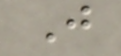J
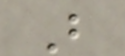B
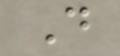D
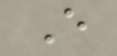E
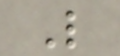L
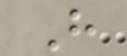H
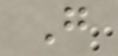G
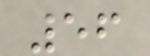56
